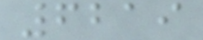6219
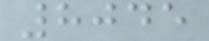8045
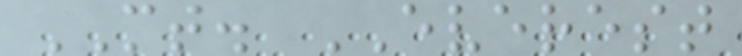MT. EVEREST
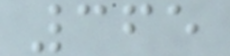365
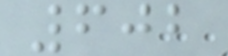602
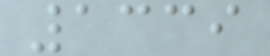1339
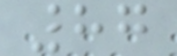87
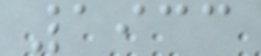1933
